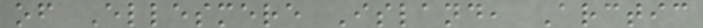of Ellesmere Island, Arctic
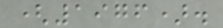(1976).
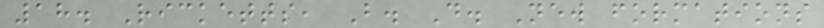18. Ricketts, B. D. New formations
